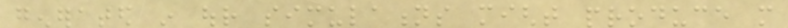generated in our simulations might produce more
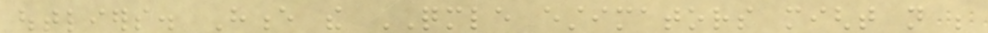outliers. Hence the QMLE estimators might not be
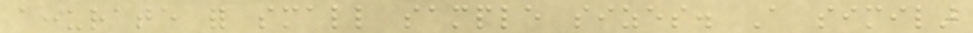accurate for small sample sizes. A similar
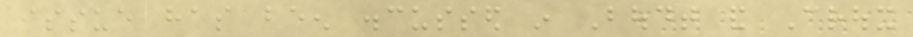issue has been discussed in Boudt and Croux
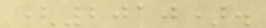(2010).
